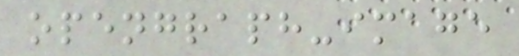opengraph-image
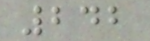242
